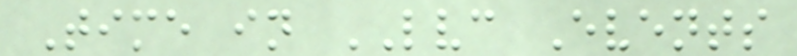Time in LVC Events
